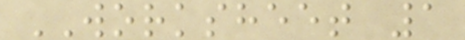WORKSHEET 1
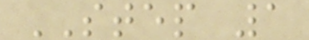STEP 1
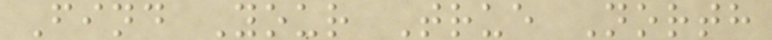Find Your True North
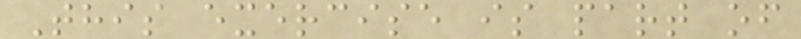This exercise is part of
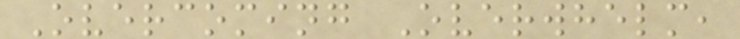Overcoming Overwhelm,
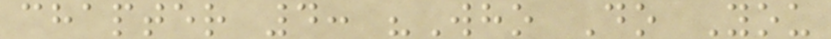chapter 4: "Who Do You
